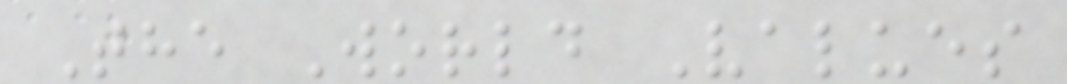The World Values
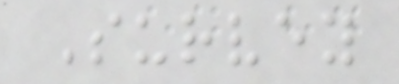Survey
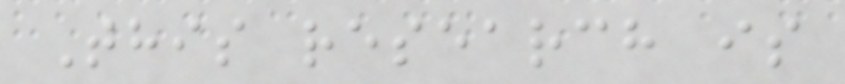This research is
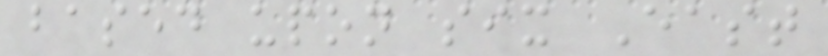based upon six East
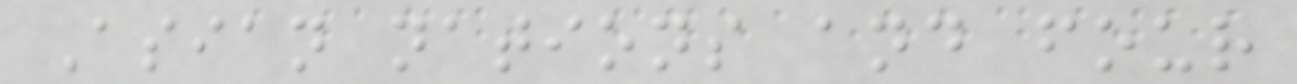Asian nations and four
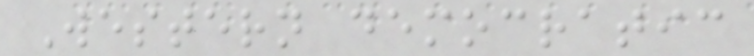Western democratic
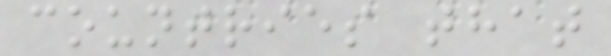countries that
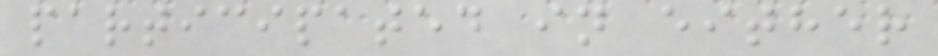participated in either
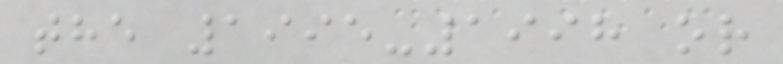the 1995-1998 or
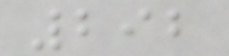292
